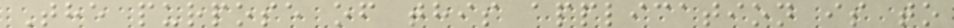The purpose of this application is to
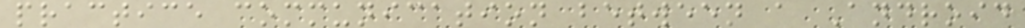practice communication between a Android
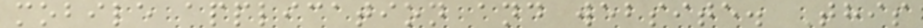mobile application and website. This
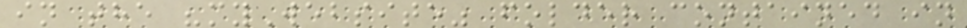in the "myWebsite" folder contained in
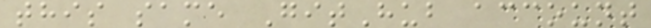this same GitHub account
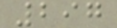297
